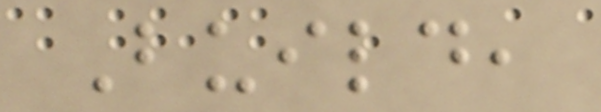Build,
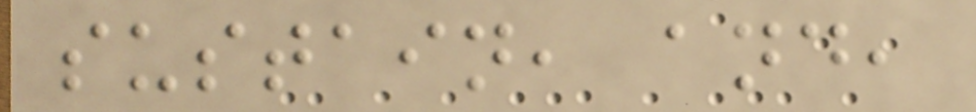sustain, and,
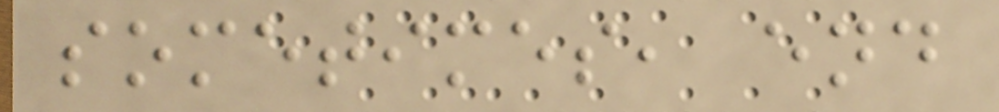sometimes, end
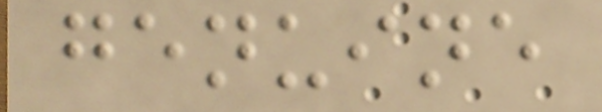genuine
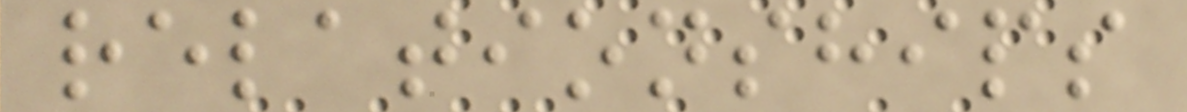relationships
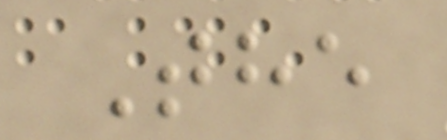The
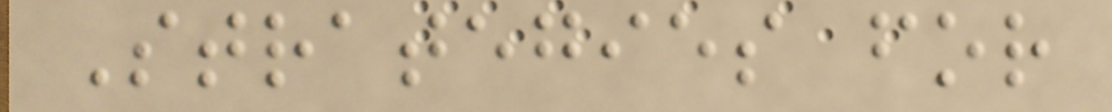Strategies for
